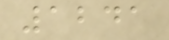1241
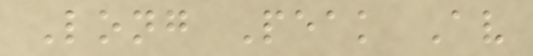Long Peak Av
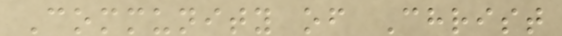Community of Christ
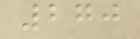270
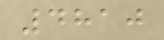4810
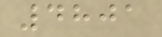4801
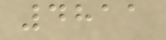4811
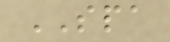SPA
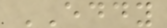EDDY
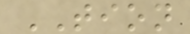TION
